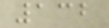132
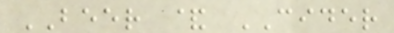BEER & CIDER
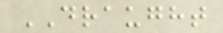DRAUGHT
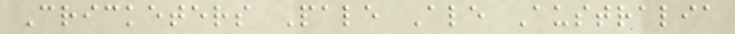Cricketers Pale Ale Australia
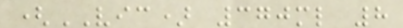(VIC) 370ml 8
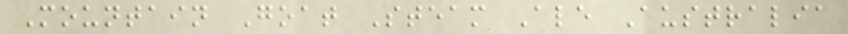Mountain Goat Steam Ale Australia
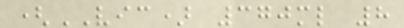(VIC) 370ml 8
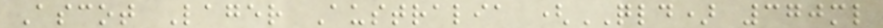Ascot Lager Australia (QLD) 370ml
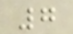7
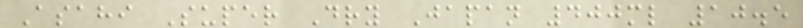Asahi Super Dry Japan 400ml 10.5
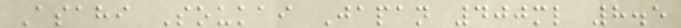Asahi Soukai Japan 400ml 8.5
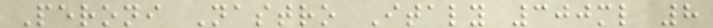Peroni Nastro Italy 300ml 8
